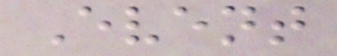Event
